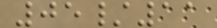05/11
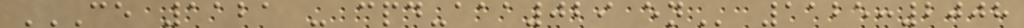CE 1121 - CPD-AAA029 EN 1125:2008
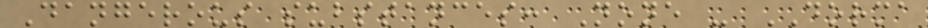Dangerous substances: None - DORMA
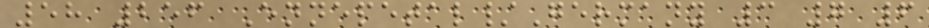58 256 Ennepetal/Germany 3 7 6
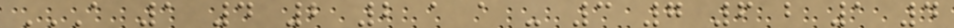A 1 4 2 2 A A - 3 7 6 B 1 4
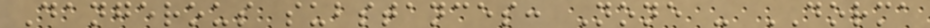Dangerous substances: None - DORMA
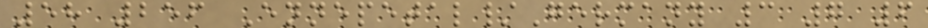58 256 Ennepetal/Germany 3 7 6
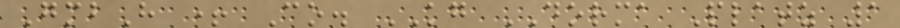GmbH + Co. KG DORMA Platz 1
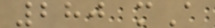280 mA
